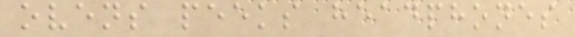ovens peeks headphones
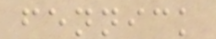fennick
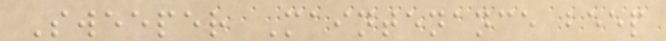Sweeper Maintenance beep
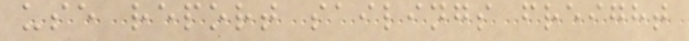use report sailings freight
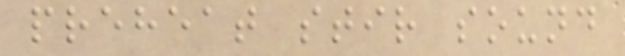preheat stir sound
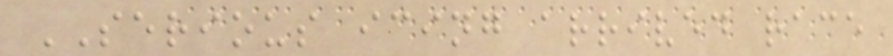SERIOUS icing arrived race
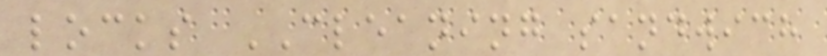locks CLEANING sandwich
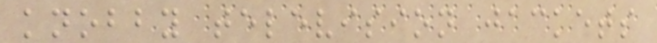knobby television jackets
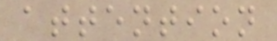attention
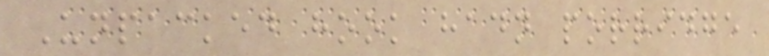Unpacked hook hadn porridge
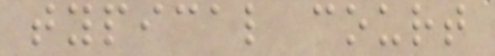typical court
